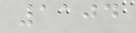1104
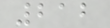212
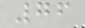76
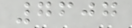7607
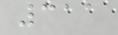311
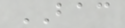BAC
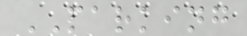PARKING
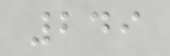249
